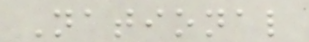National
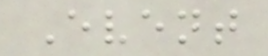Event
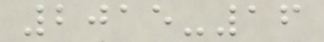2015-16
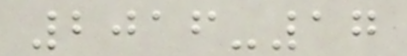2016-17
